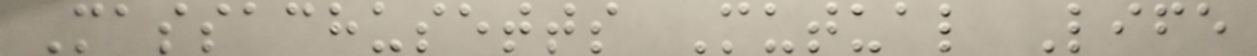Massachusetts Mutual Life
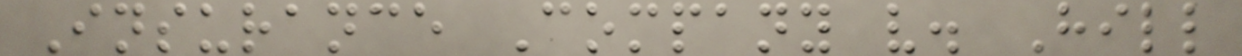Insurance Company v. Hill
